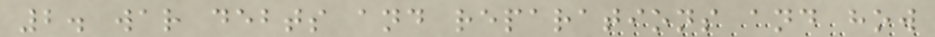2. war debts and reparations and how
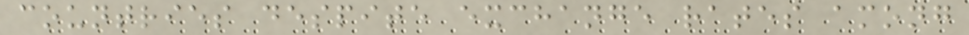countries despite exchange rates among
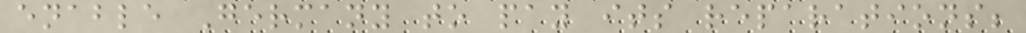enable Germany to pay its reparations;
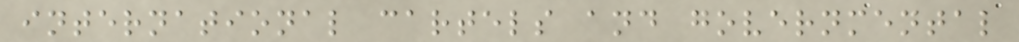international cartels and governmental
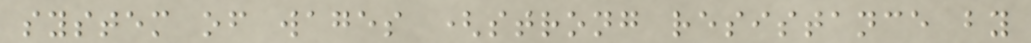system of wages (strong resistance by
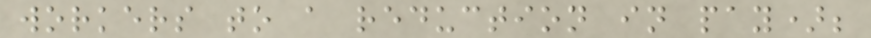workers to a reduction in pay);
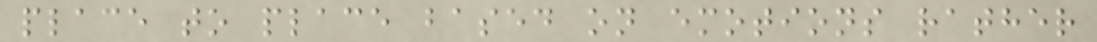place to place based on emotions rather
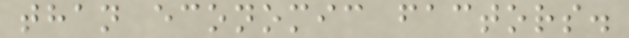than economic factors.
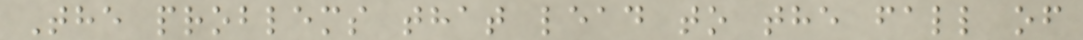The problems that lead to the fall of
